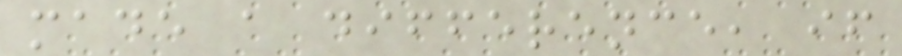made a difference, if
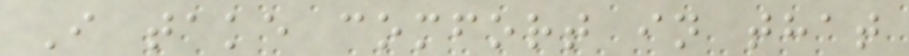I take comfort in that
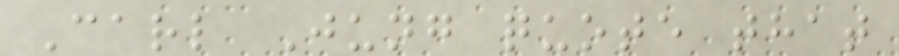Carl Jung quote that
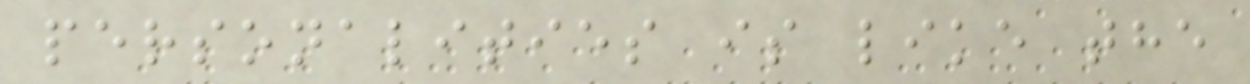personalities is like the
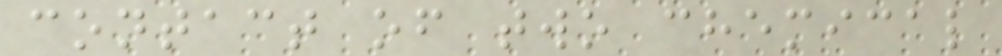contact of two chemical
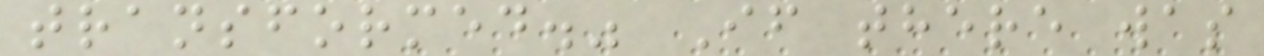transformed." If there was
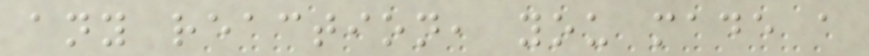any reaction, you made a
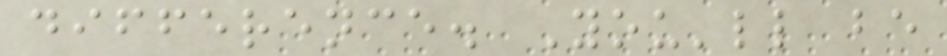difference. You'll be
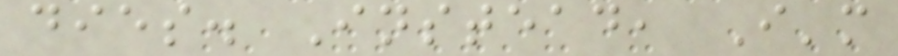dies. Instead, I'm
